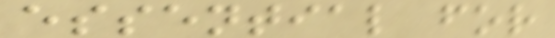essential for
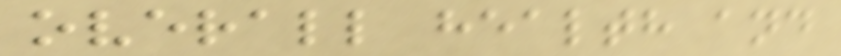overall health and
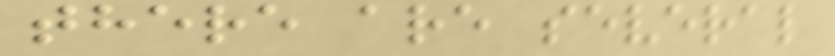there are several
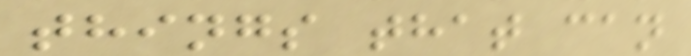things that can
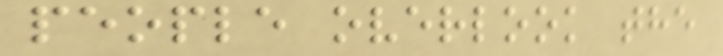people overlook the
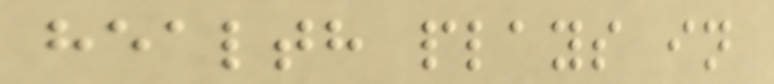health plays in
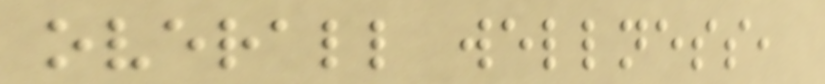overall wellness,
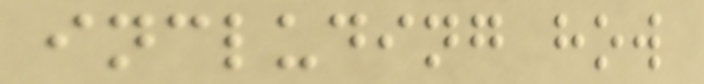including how
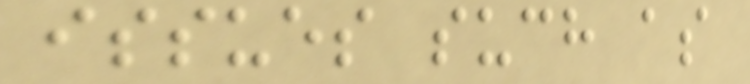issues such as
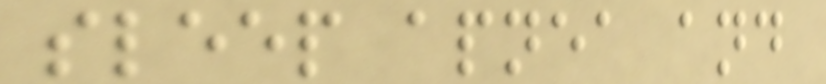sleep apnea and
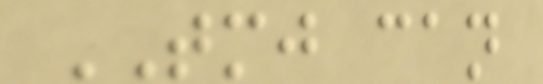TMJ can
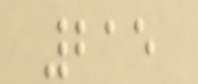215
